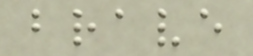brave
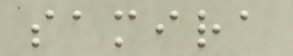samira
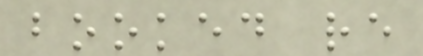booked re
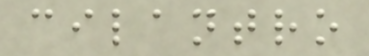cilantro
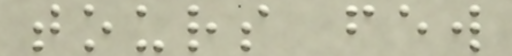tours few
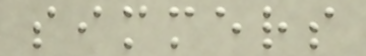simmers
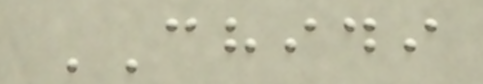CHIDI
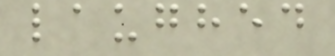laughed
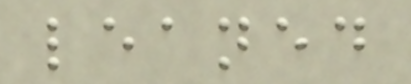leaned
